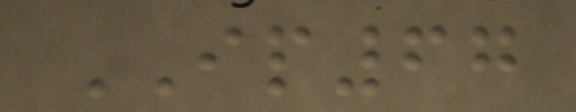IP67
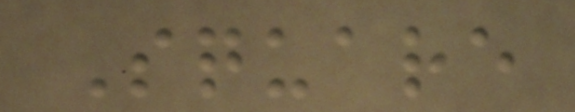Square
